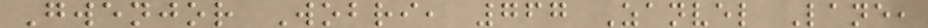Gwenjor Wobri, 767 Zanvel Lane,
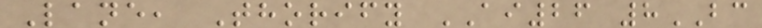Lane, Thorify AI26 8BC
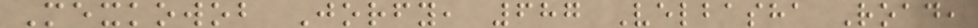Mexkowob Jorfy, 687 Velbasha Road,
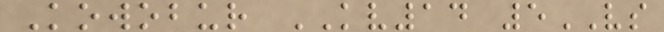Kowobur KV14 5VS
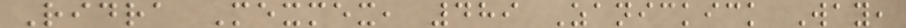Ridra Mexmex, 489 Zanickick Way,
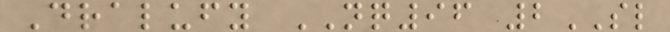Dralufy NQ96 2SL
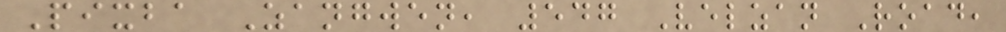Pixba Zangwen, 547 Velzan Road,
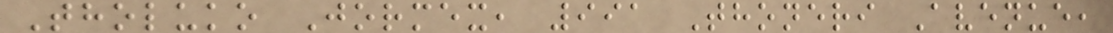Tholuko Jormex, 991 Thoneri Avenue,
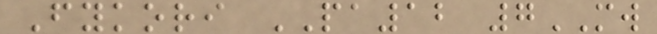Fykori PA12 7MW
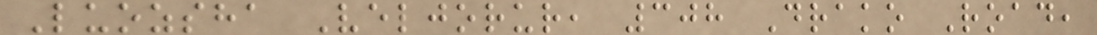Luozsha Veljorur, 308 Drako Road,
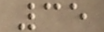35
